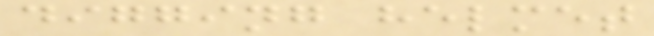digging helmet
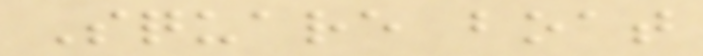Square boat
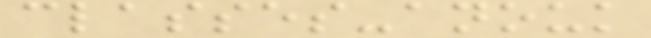classes-anouk
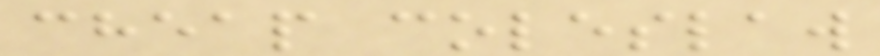cheap coleslaw
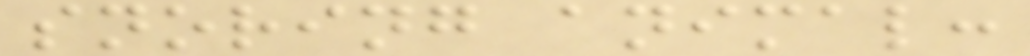snoring animal:
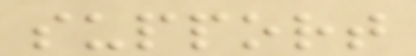support
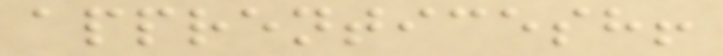apprenticesh!
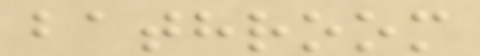bathroom
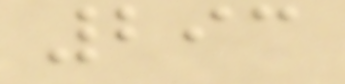293
